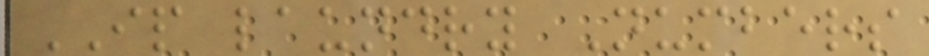IP laundry Numbers
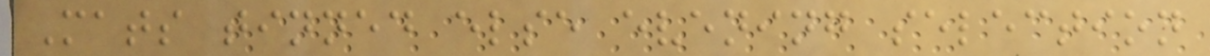Mats tinned else evening selection
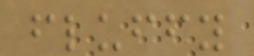fluffy
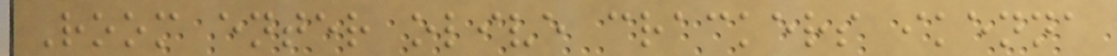Room enter olive crackers ikenna
